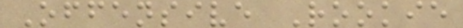Offensive Rookie
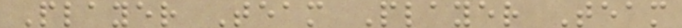Player Team Player Team
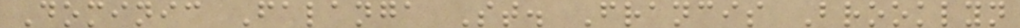Dominic Falanga St. Francis Brooklyn
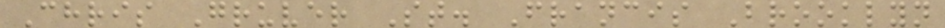Chris Gruver St. Francis Brooklyn
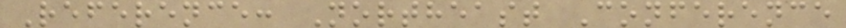Reference: Northeast Conference
